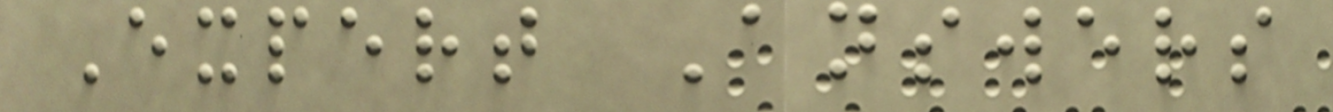Expert Answers
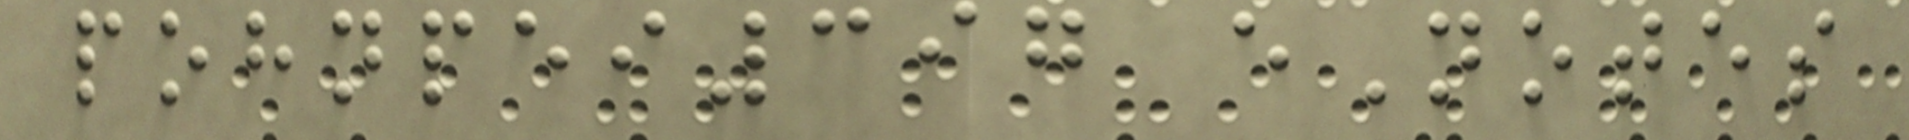pohnpei397 eNotes
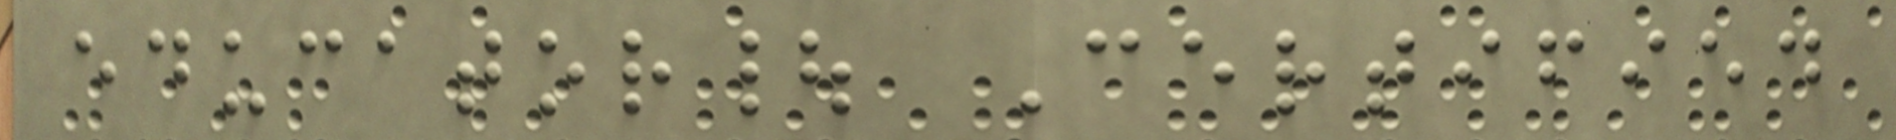educator| Certified
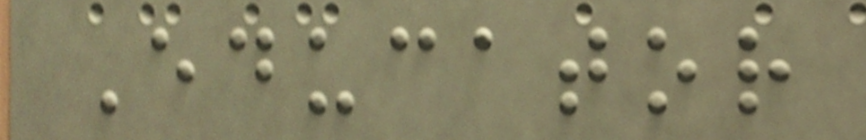Educator
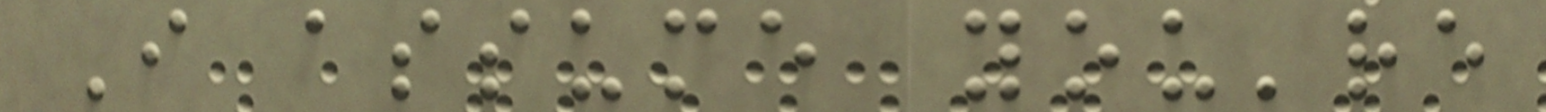I assume you're
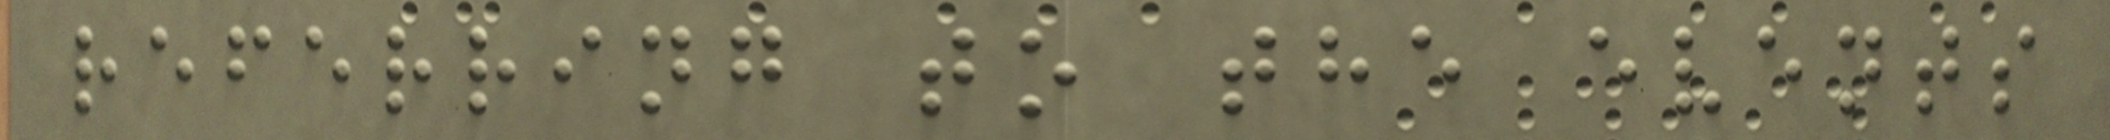referring to the events
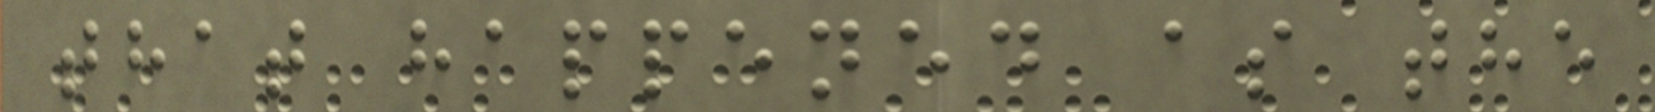that happened as the
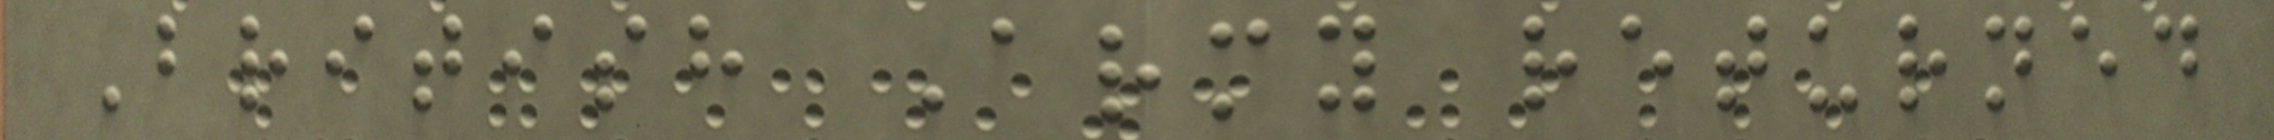British Army returned
